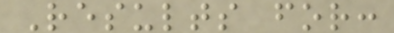Results for:
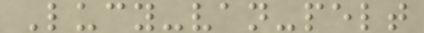Lucy-van-pelt
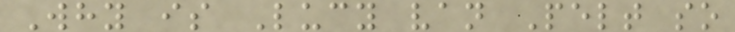Why is Lucy van Pelt so
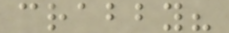crabby?
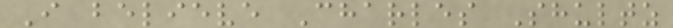I believe Charles Shultz
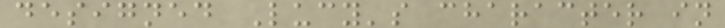designed Lucy's character in
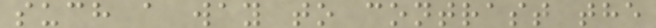such a way to contrast the
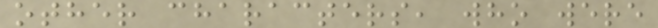other characters, who were
